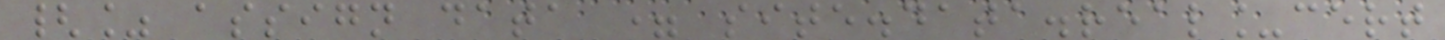{% assign data = site.data.real_cert
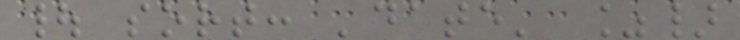| sort: 'date' %}
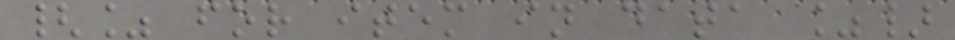{% for item in data %}
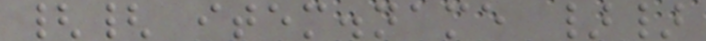{{ item.name }}
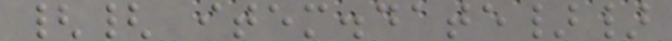{{ item.date}}
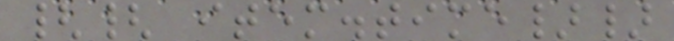{{ item.time}}
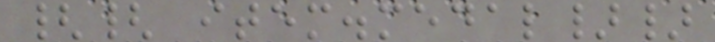{{ item.medal}}
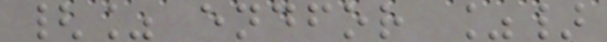{% endfor %}
